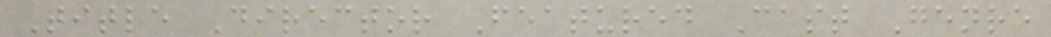Title Director Featured Cast Genre
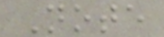Note
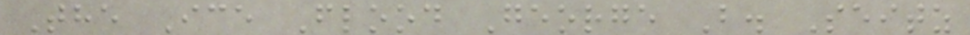The Ice Flood George B. Seitz
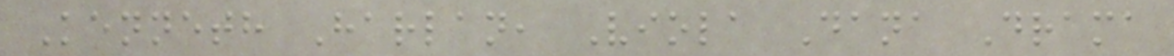Kenneth Harlan, Viola Dana Drama
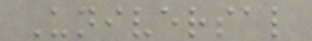Universal
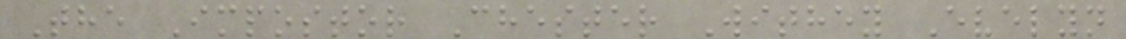The Impostor Chester Withey Evelyn
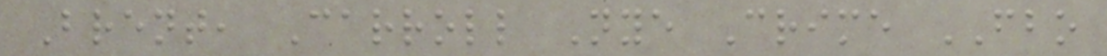Brent, Carroll Nye Crime FBO
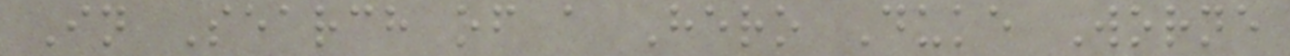In Search of a Hero Duke Worne
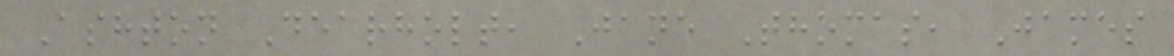Ashton Dearholt, Jane Thomas, James
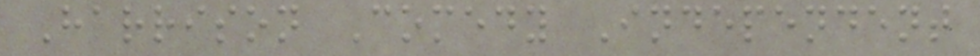Harrison Comedy Independent
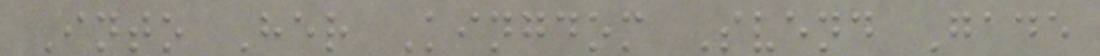Into Her Kingdom Svend Gade
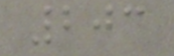203
